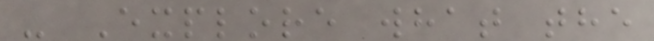- Explore what the
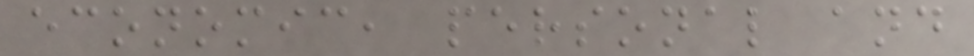economic, personal and
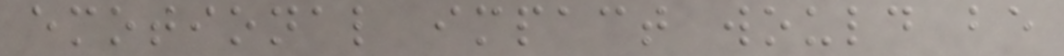emotional impact would be
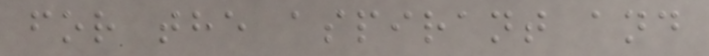for the aspirant and
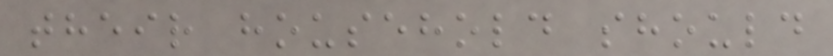their household should
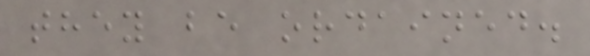they be ordained.
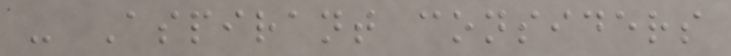- Aspirant considers
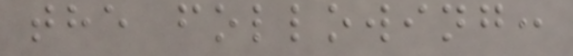the following:
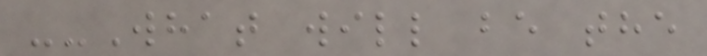--What will be the
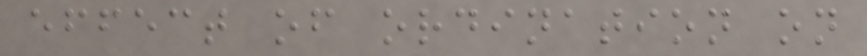effect of ordination on
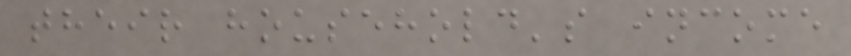their household's income
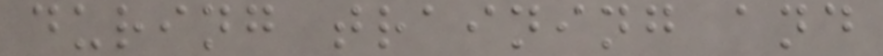during training and
